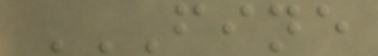FINE
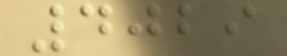4029
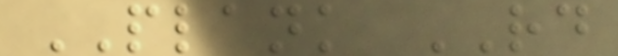PLANK RD
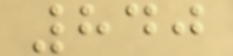840
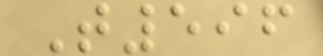T596
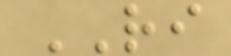RI
